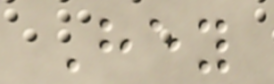Hey
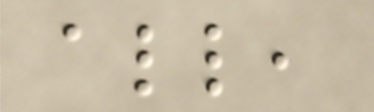all,
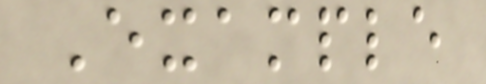Example
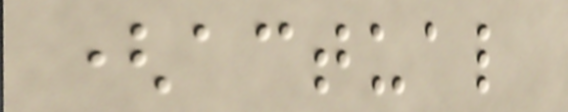(actual
